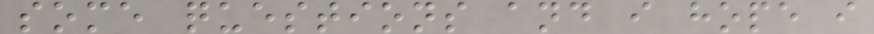some questions and i hope i
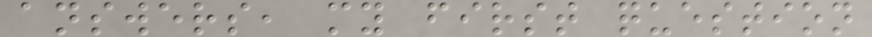answers, my first question
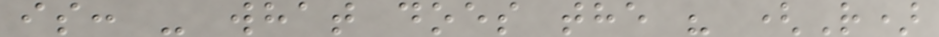is: - what does the " (R)
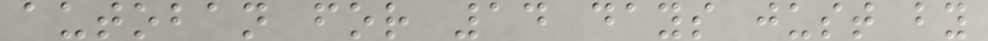autoban for 14 days just by
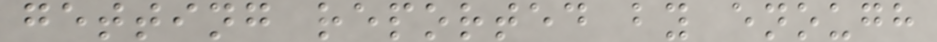getting reported by enough
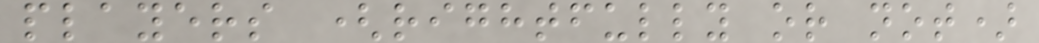players (rightfully or not)
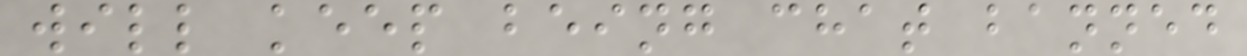will keep being chat banned
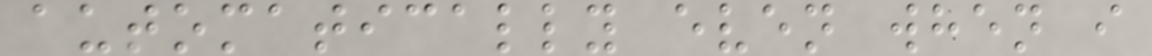automatically even when i
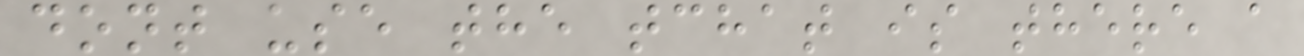dont use the tchat is there a
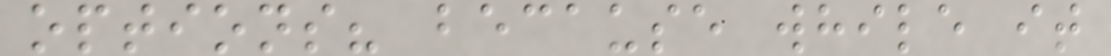options? because while it
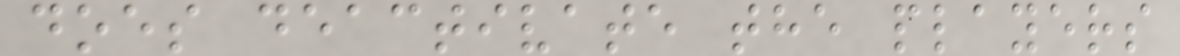does deactivate the players
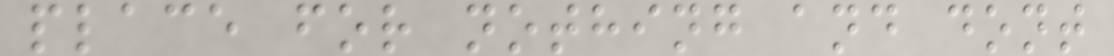place for nothing and dont
